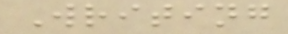Writing
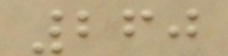260
